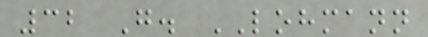32 G. LOHMANN
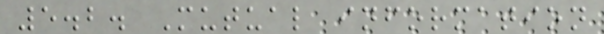5.2. Mutual information
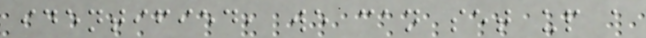identified, we can set up a
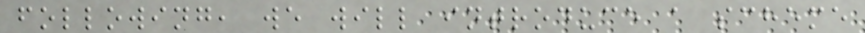following, we will introduce a scheme
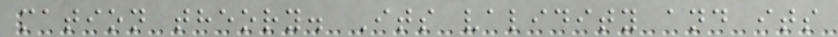mation theory. Its validity and its
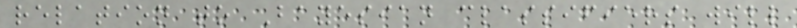relation to Bayesian classifiers will
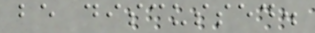be discussed.
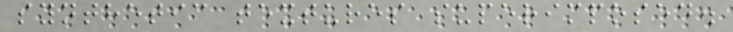synthetic textures superimposed.
